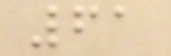61
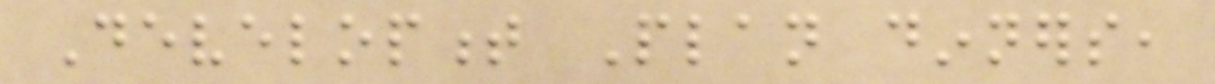Development Plan dinners,
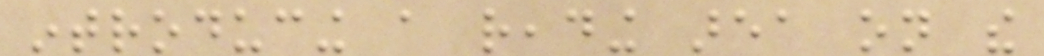introducing a reading area on the
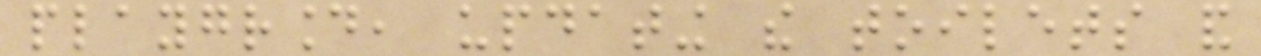playground, updating the toilets and
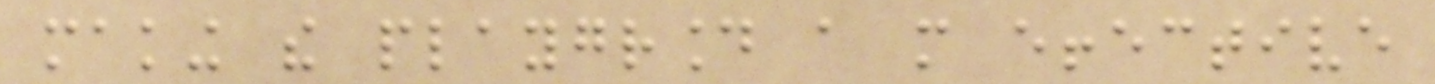making the playground a more effective
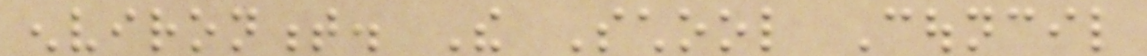environment. The School Council
